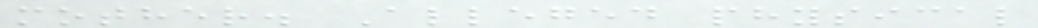mother. Alleged physical
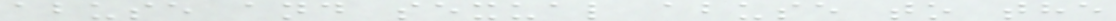abuse and sexual abuse to the
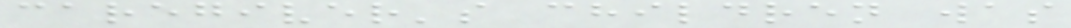caregiver's children was
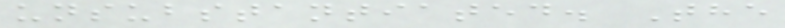unsubstantiated. The
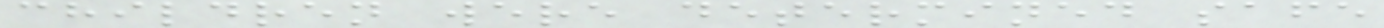children were determined safe
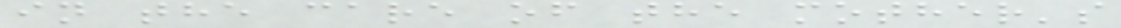in the care of the mother's
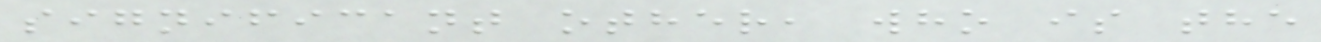significant other, who is the
